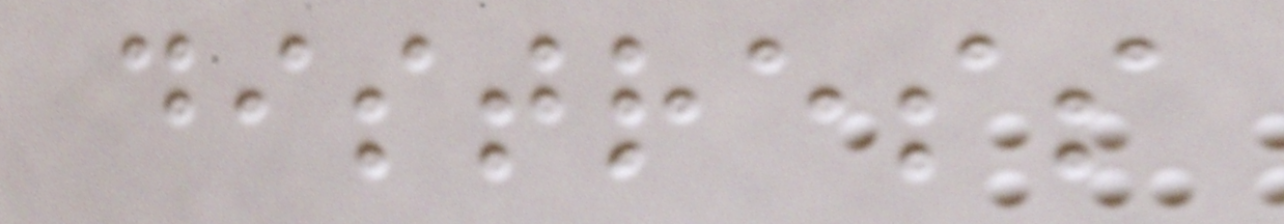distress
